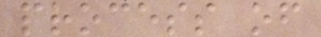process of
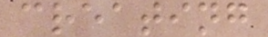creating
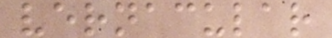vernacular
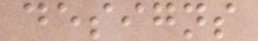designs
